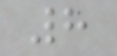8
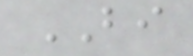BI
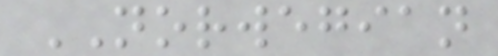NORWEGIAN
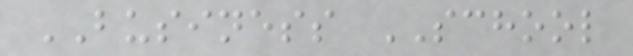BUSINESS SCHOOL
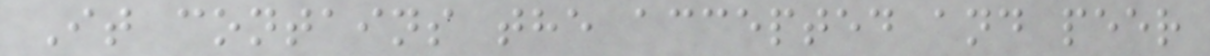It contains the accepted and peer
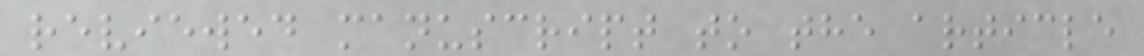reviewed manuscript to the article
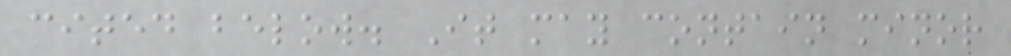cited below. It may contain minor
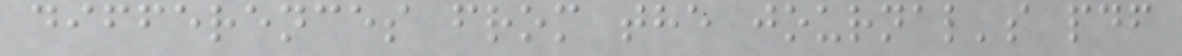differences from the journal's pdf
